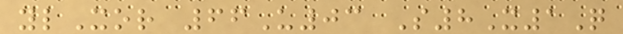ylXor 66U03 S8X1Q
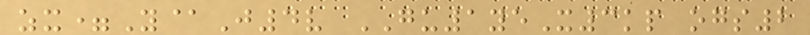zx=Y@J4v GU1yeX3kp ogs2
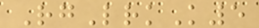RgLrkK5
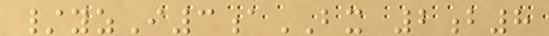/yzI3aBX 2b8
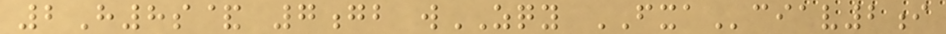2H8s& 7gb wZQY FXAciav2i
